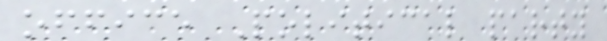office Political party
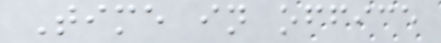Time in office
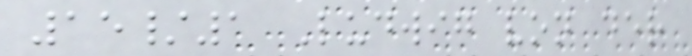15/1 Ludwig von der
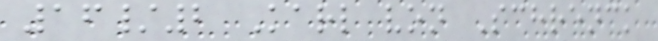16/2 Karl von Schrenck
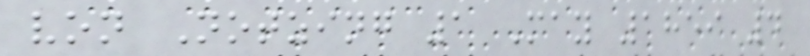von Notzing 1 May 1859 4
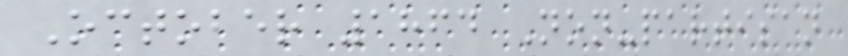October 1864 Non-partisan
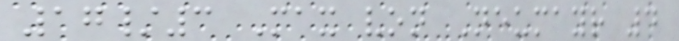17/3 Max von Neumayr 4
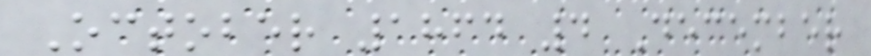October 1864 4 December
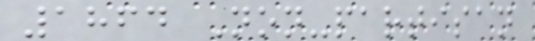1864 Non-partisan
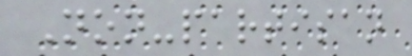Non-partisan
